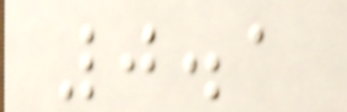0.1
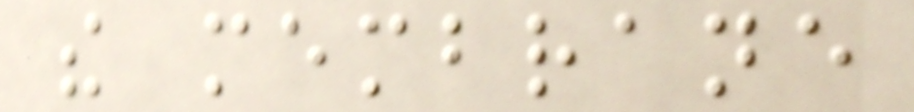the membrane
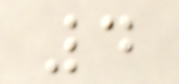4
